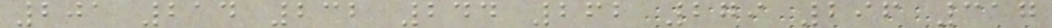201 214 232 244 262 279 296 317
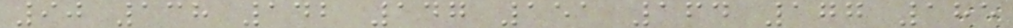90 138 142 147 151 164 177 185
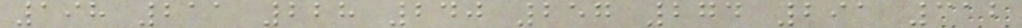198 211 228 240 257 274 291 312
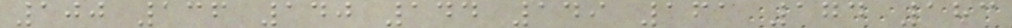100 136 140 144 149 161 174 183
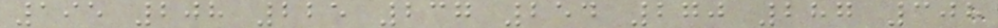195 208 225 237 254 270 287 308
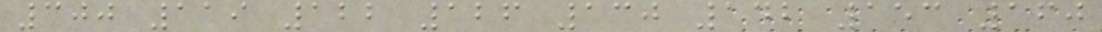300 119 122 126 130 142 153 160
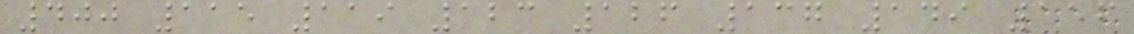400 115 119 123 126 137 149 156
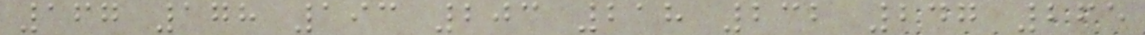167 178 193 203 218 232 247 265
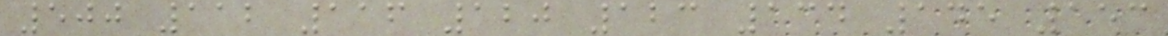500 112 116 120 123 134 145 153
